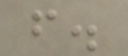f.
